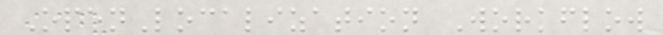OpenLocalization Workflow
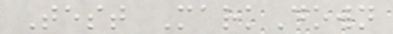Test MarkDown
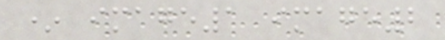* image1 image2
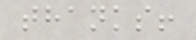thanks!
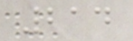214
